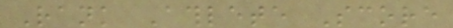Rank Athlete Score
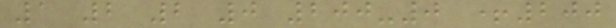1 2 2 0 200-0 +200
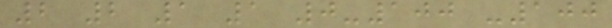2 2 1 1 0-100 -100
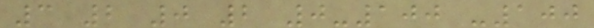3 2 0 2 0-100 -100
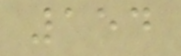154
